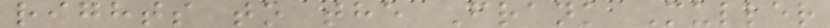rights to the Frank Muller
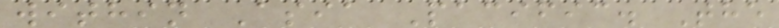within Asia Pacific. The
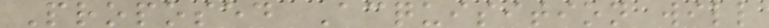Proposed Acquisition will
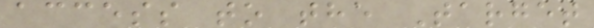access to the Target
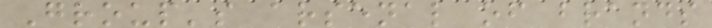Group's arsenal of brands
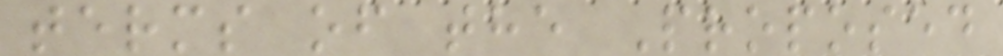terms of the Proposed
